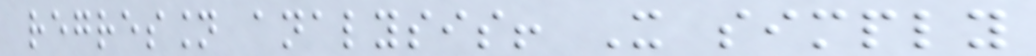regression analysis! It simply
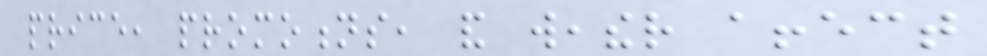price, promotions, and weather affect
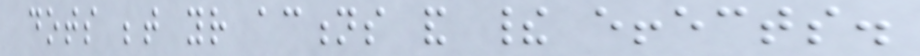dots between your actions and their effects.
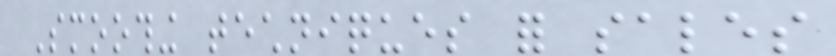Smoothing techniques for sales
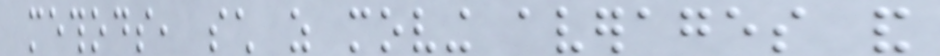methods, such as moving averages and
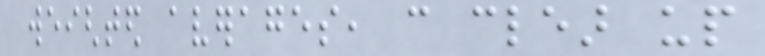weighted averages, can clear up
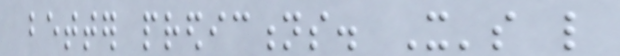better predictions. It's like
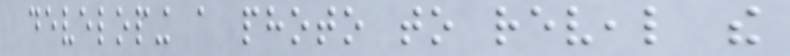developing a photo to reveal the
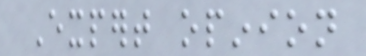Expert opinion
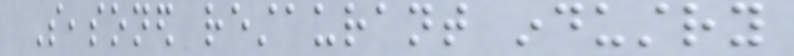Seasoned restaurant industry
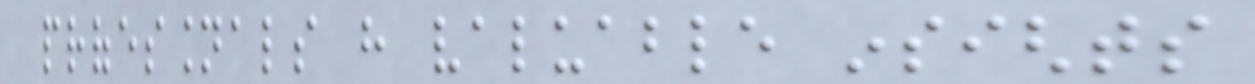professionals have valuable insights
